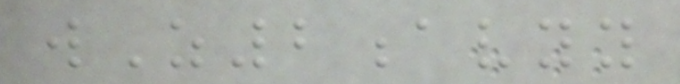wZ2avyy
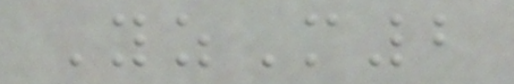YzM2
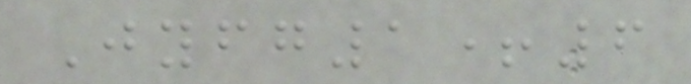Jyfg1+6
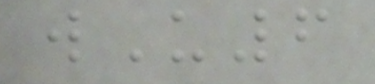wU6
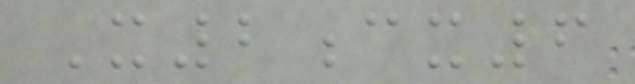X2cx6
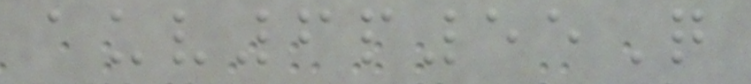auv6p55Q
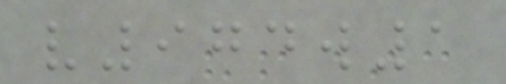v974w1
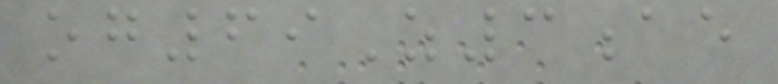og69Z3ae
